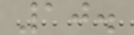10.
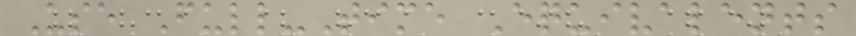Use Full-Time Equivalents
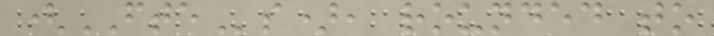(FTEs), rounded to
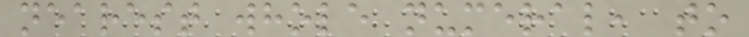nearest whole numeral, to
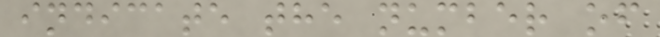indicate the number of
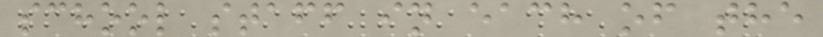school staff in each of the
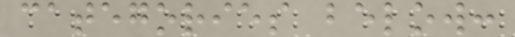categories below:
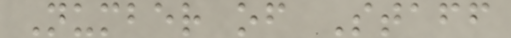Number of Staff
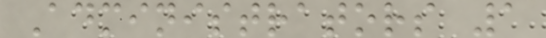Administrators 1
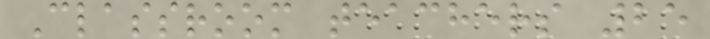Classroom teachers 25
